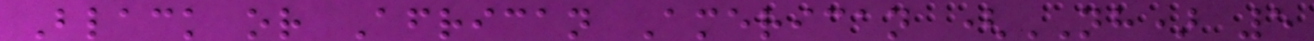Black or African American (NH) 5
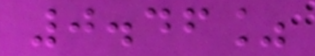0.46%
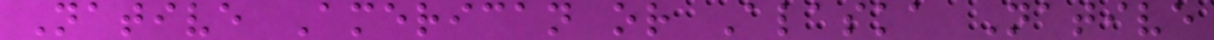Native American or Alaska Native
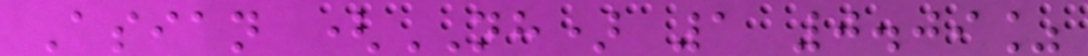Asian (NH) 1 0.09%
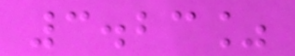3.23%
